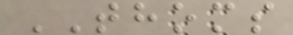THOMS
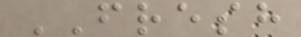FRESH
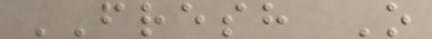FRESH O
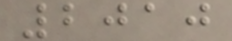2010
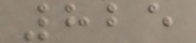825
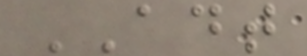ADT
